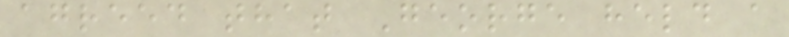agreed that George held a
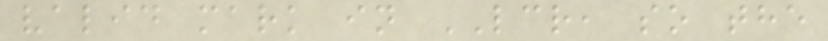valid mark in LCR, so the
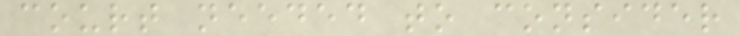court needed to consider
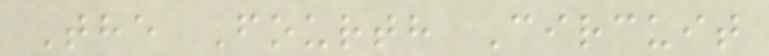The Fourth Circuit
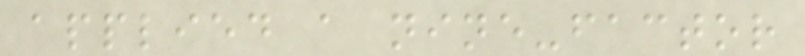applied a nine-factor
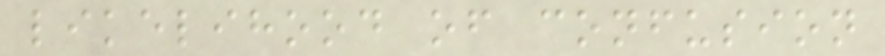likelihood of confusion
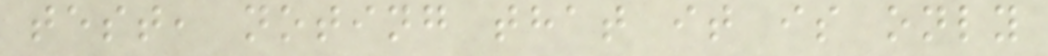test, noting that it is only
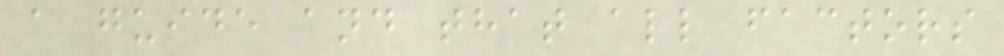a guide and that all factors
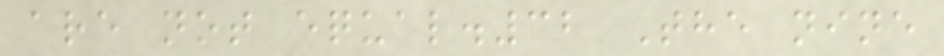are not equal.32 The nine
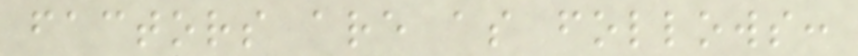factors are as follows:
